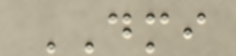DMI
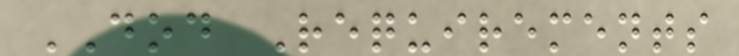DOD Requirements
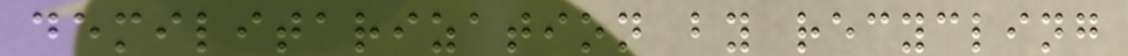demilitarization by recycling
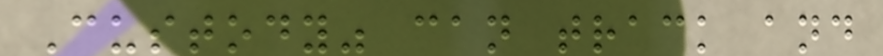Custody" can track and
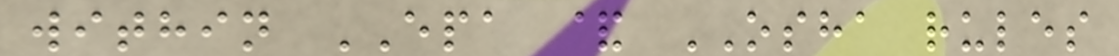within EPA & OSHA rules
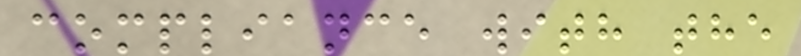compliance with the
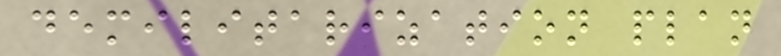demilitarization plan
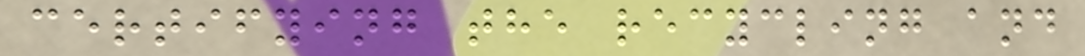certifying the recycling and
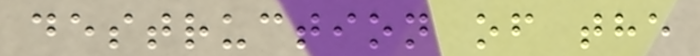destruction of the
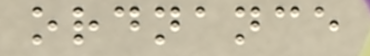ordnance
